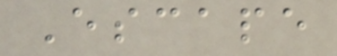Escape
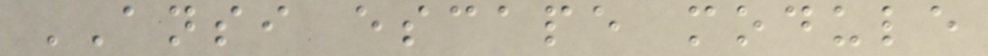ANSI escape module
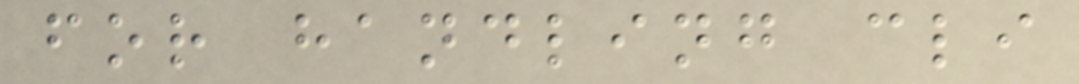for handling cli
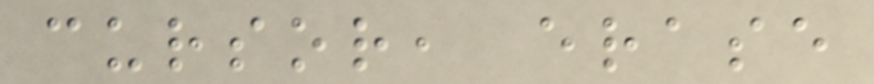cursor, erase
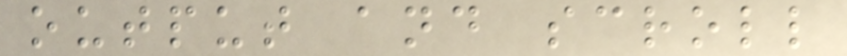output and scroll
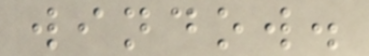window.
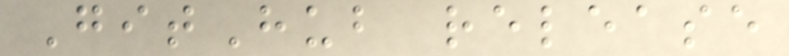GitHub release
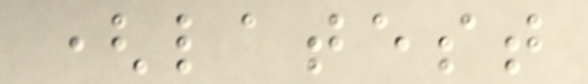(latest
